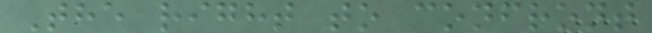The right to confront
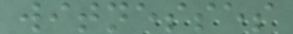witnesses
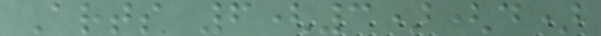Arts 6(3)(d)
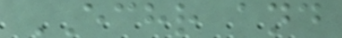ECHR and
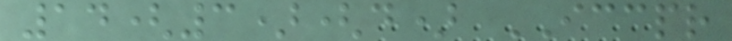14(3)(d) ICCPR
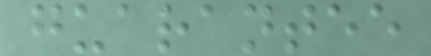guarantee
